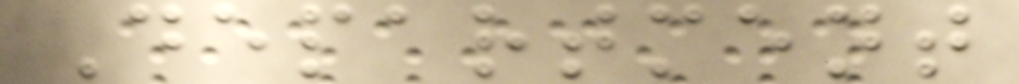Department
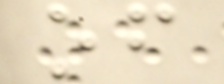of
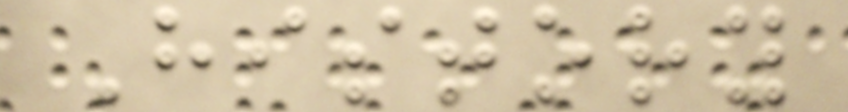History
